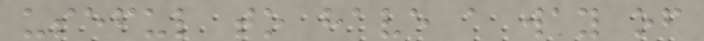useful to have a way of
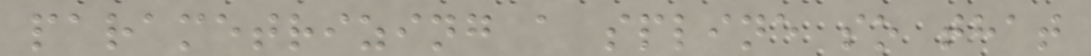parametrizing a spline so that
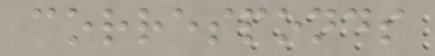corresponds
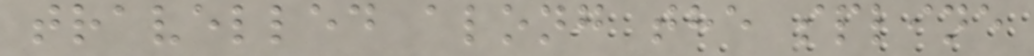travelled along the spline
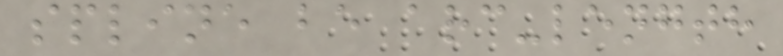spline be arc-length
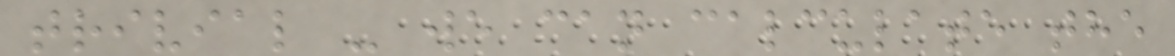trivial - we can calculate the
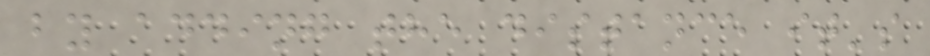by adding the distance it's
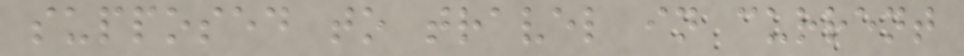supposed to travel in current
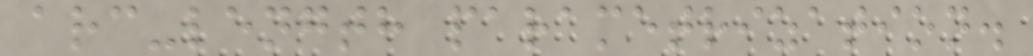arc-length parametrization.
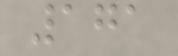171
